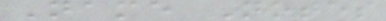Name Notes
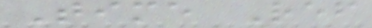Time Ref
